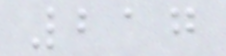217
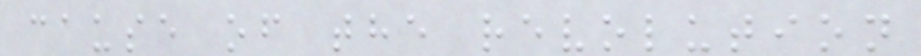cause of the revolution
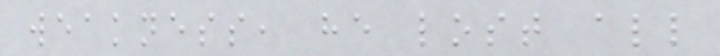weakness, he lost all
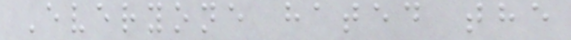Everyone hated the
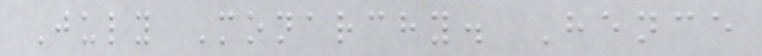July Monarchy. Hence
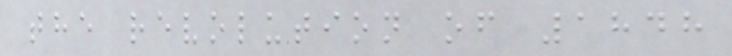the revolution of 1848
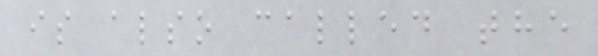is also called the
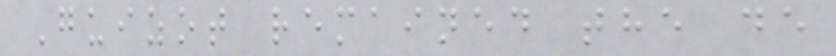Guizot remained the de
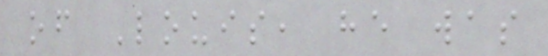of Louis, he was
